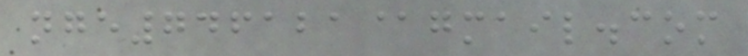nge746121@gmail.com
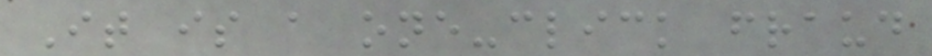It is a one-click fraud
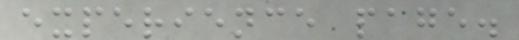experience page.
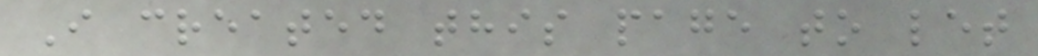I created this page to let
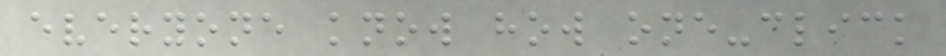everyone know how one-click
